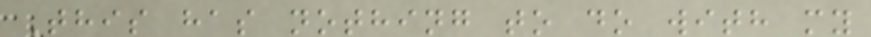This has nothing to do with my
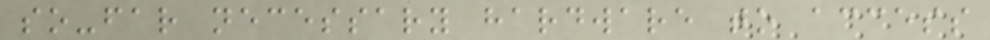so-far necessary hardware to access
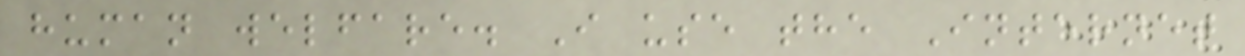human welfare. I use the Internet
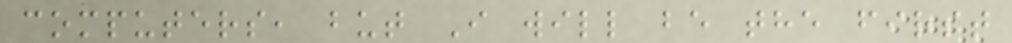computers, but I will be the first
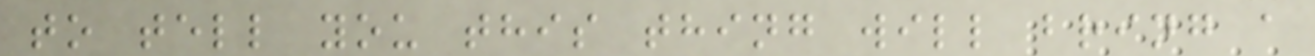to tell you this thing will bring a
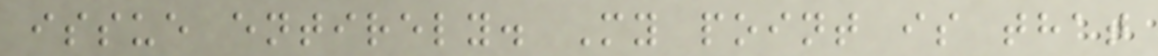issue entirely. My point is that
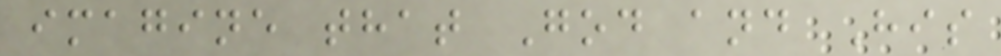imagine that God and His
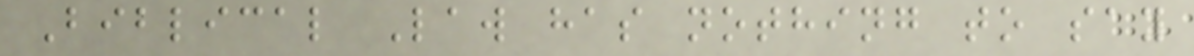Biblical Law has nothing to say
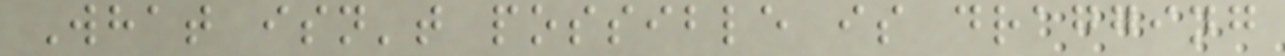What isn't possible is dragging
